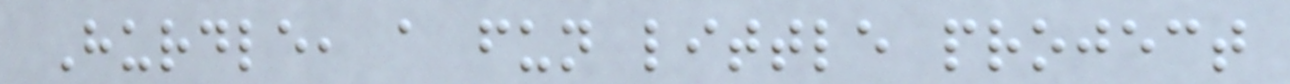Hurdle, a fun little project
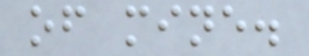of mine.
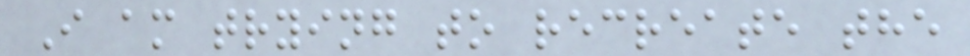I am trying to recreate the
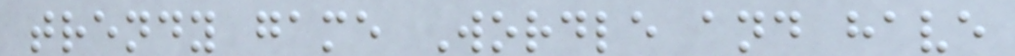trendy game Wordle and have
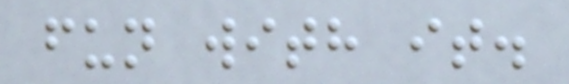fun with it.
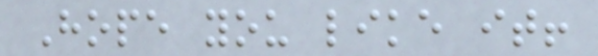Hope you like it!
